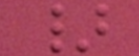}
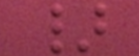}
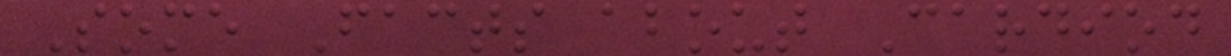Some Facts about Cardiod
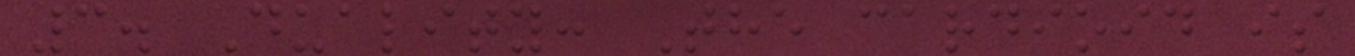3. Duality: The cardioid is
